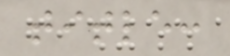title:
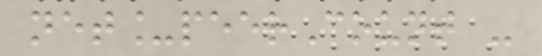net_peerCount -
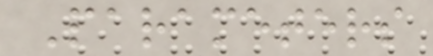Parameters
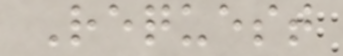Request
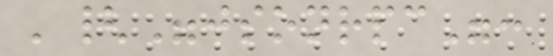'{"jsonrpc":
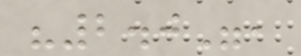"2.0",
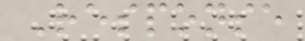Response
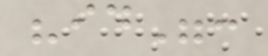"id":
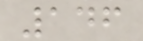146
